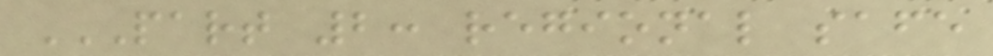PART 2: REGIONAL SAFE
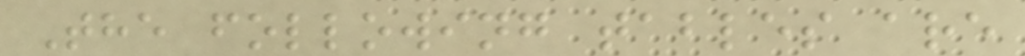The following tables are
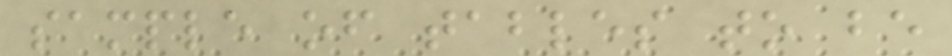sample of tables to be
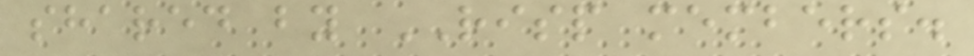shared by RISP members.
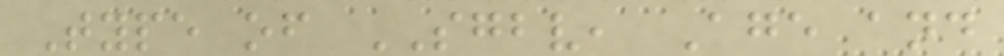Type of SGBV, Age and
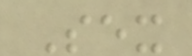Sex
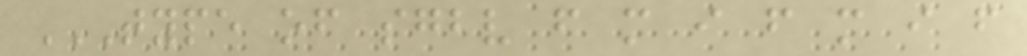TYPE OF SGBV F M I F M I F
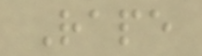Rape
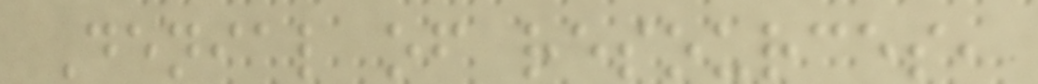Denial of resources,
